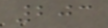203
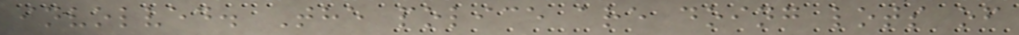involved. The police are doing lots of
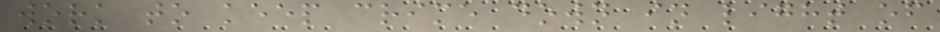work to keep crime down in light of
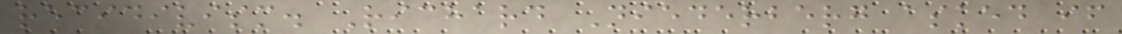recidivism. Richard Niederberg asked if
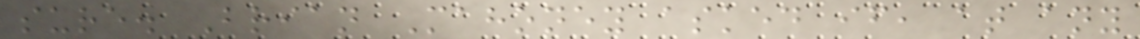sure. Brian Mahoney asked if, at any
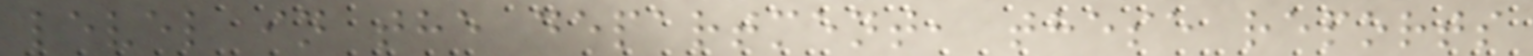level in the department, these reports
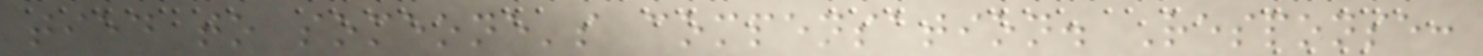tied to someone's compensation. Response:
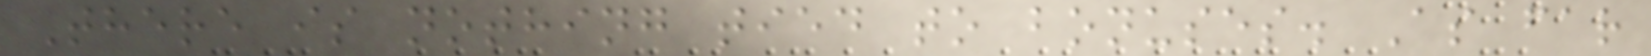There is nothing tied to bonuses. As far
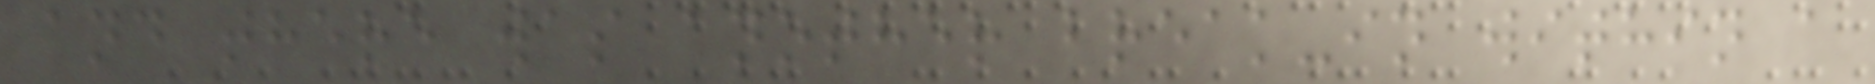and there was another break-in within a
